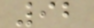92
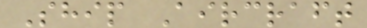Ship Aircraft
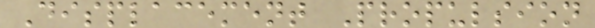Displacement Propulsion
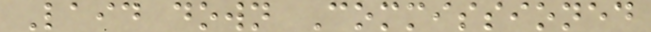Laid down Commissioned
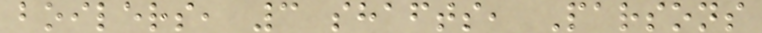boilers, 3 shafts, Parsons
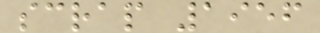scrap 1956
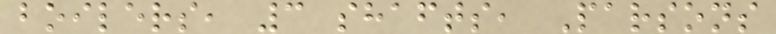boilers, 3 shafts, Parsons
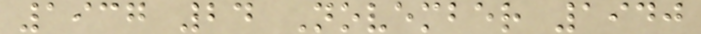1937 24 November 1940
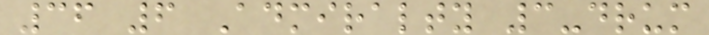36 6 Admiralty 3-drum
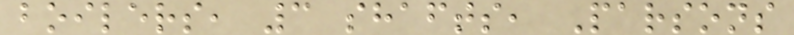boilers, 3 shafts, Parsons
